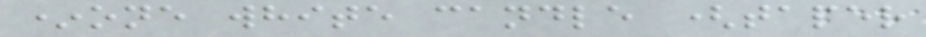*one white candle (taper
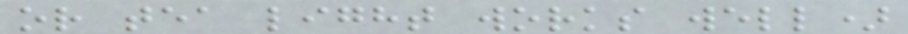or tea light works well)
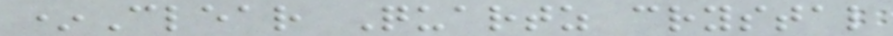*Clear Quartz crystal
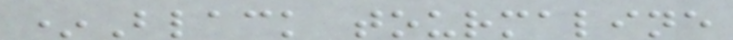*Black tourmaline
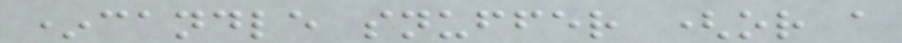*candle snuffer (or a
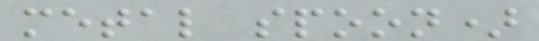metal spoon)
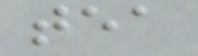tea
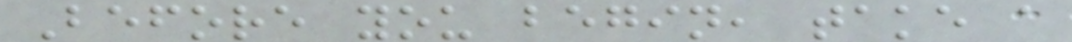Before you begin, take a
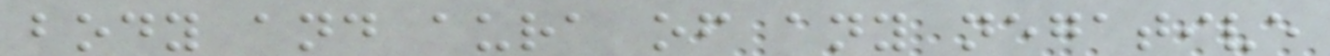body and aura of any negative
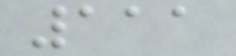111
